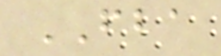FBA
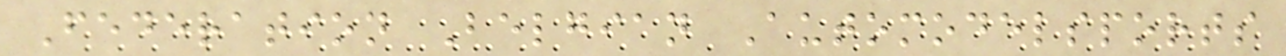Federation Belgian Automodelsports
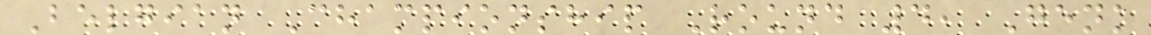Belgian Championship Round 4, Genk
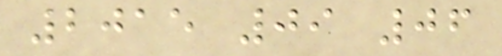2015 09 06
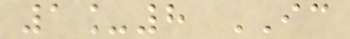1_8 IC
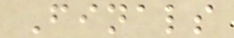Finals
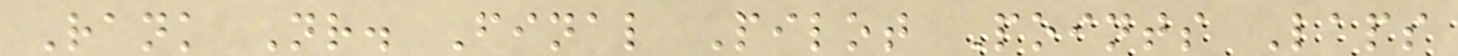Rank Nr. Final Pilot Points Laps
